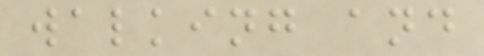walking and
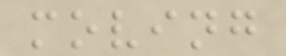moving
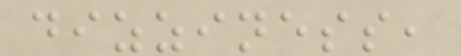dizziness,
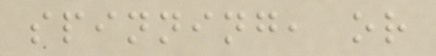spinning, or
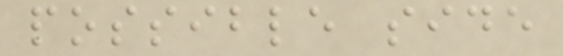possible side
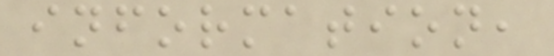information,
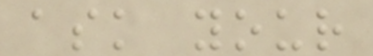ask your
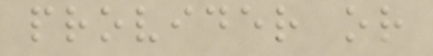provider or
